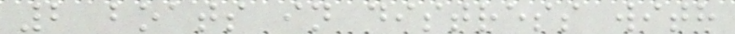2 boats in distress with
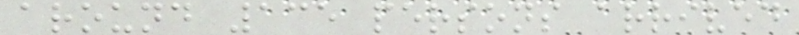around 135 persons arrived
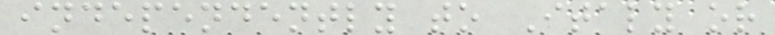independently to Italy or
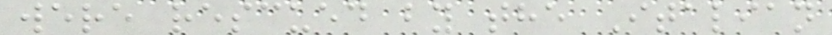were rescued by the Italian
